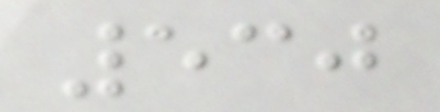530
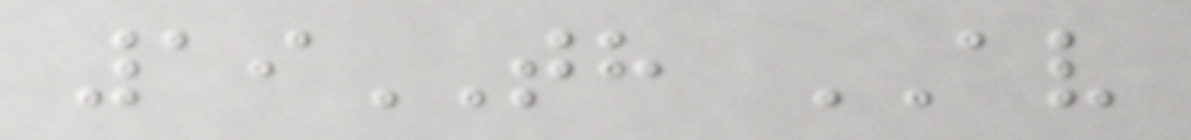19TH AV
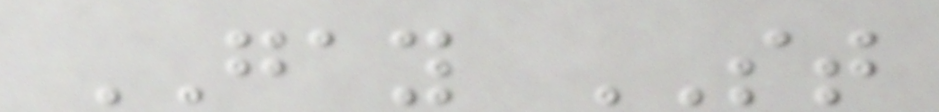GAY ST
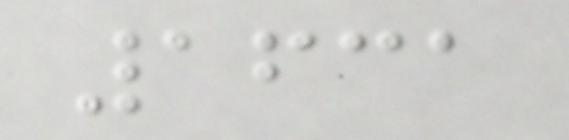1631
